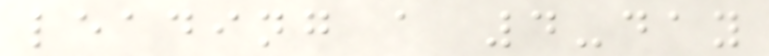leading a 4-day
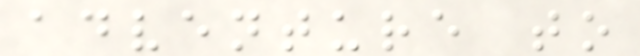adventure to
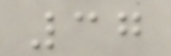37
